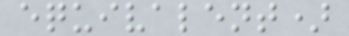equivalent)
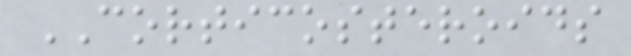CORTICOSTEROIDS
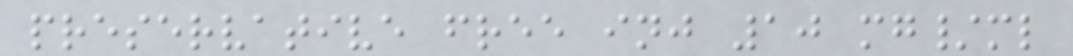preservative free inj 10 mg/ml
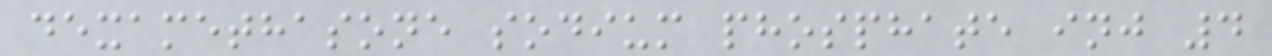dexamethasone sodium phosphate inj 4
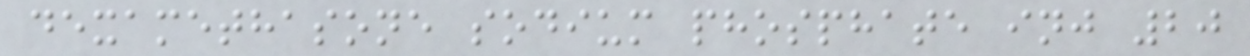dexamethasone sodium phosphate inj 20
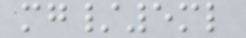mg/5ml
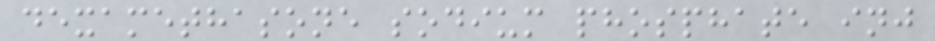dexamethasone sodium phosphate inj
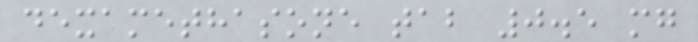dexamethasone tab 0.5 mg
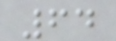64
